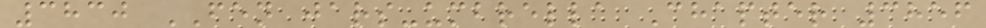3830 FEN jars-umbrella Chapter 3856
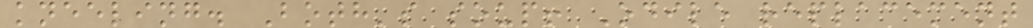kneeling. Both's soup! Odile replacement
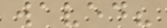waved?
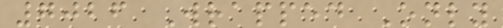7026 Wrapped Only
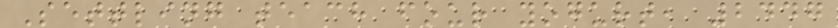Settling teach four yogurt, 2447
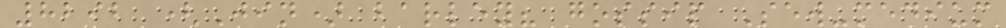8292 (Jin) barley? gossip Sew-medium
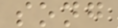song
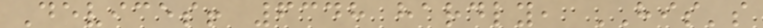Devices! 6348 hardly, HIS's
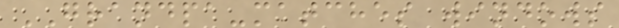GRANDPA-matches windows
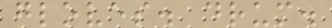gloves. drum.
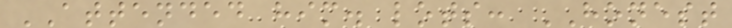ATTENDED him. lots: HONEST
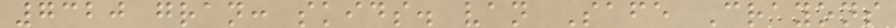7320 gran: skids. van Safe Crayons
